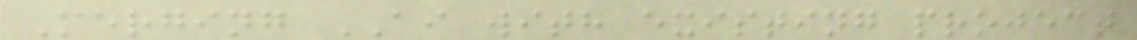Merging AI with existing project
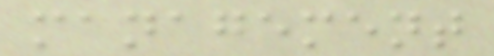management
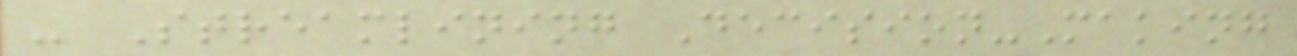- Streamlining Decision-Making
